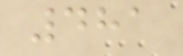481
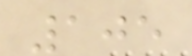105
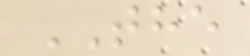THE
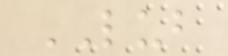LUB
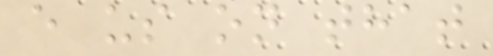e us on that
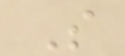S
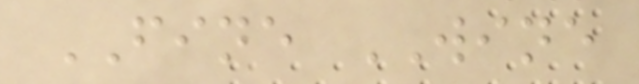FINE WINE
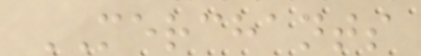MERCHANTS
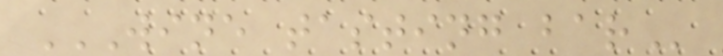WINE TASTING BAR
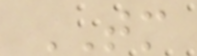TM
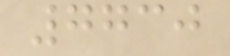7730
